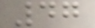47
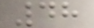48
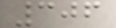306
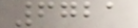6721
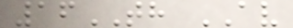16TH AV
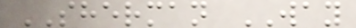SHERMAN WAY
